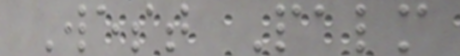West Palm
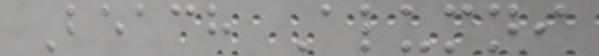Beach Alumni
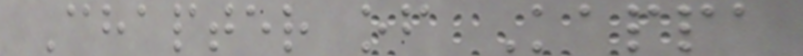Chapter of Kappa
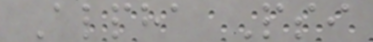Alpha Psi
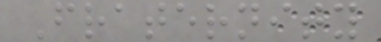Fraternity
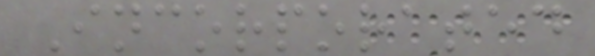Incorporated
